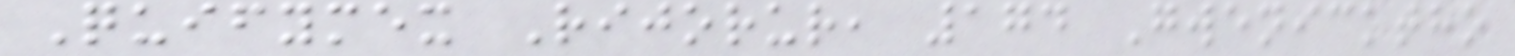Quifymex Rijorur, 174 Gwenicktho
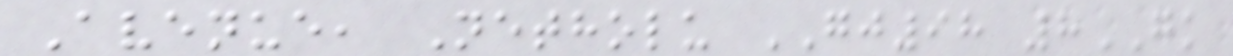Avenue, Netholu GJ98 8GK
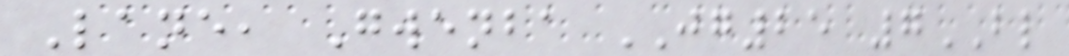Lane, Gwenba JG25 7BL
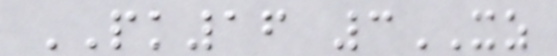PK16 3XZ
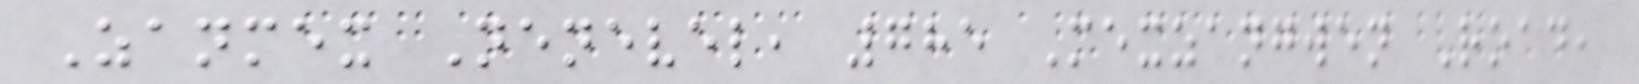Zanmex Nenevel, 785 Mexzangwen Road,
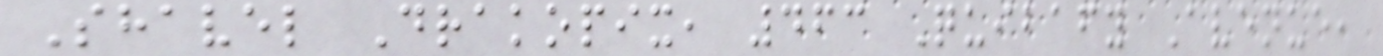Shavel Drakopix, 463 Quibafy Avenue,
